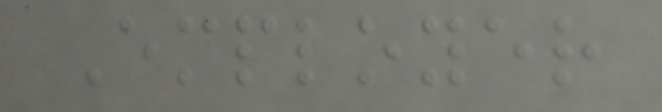Employer
